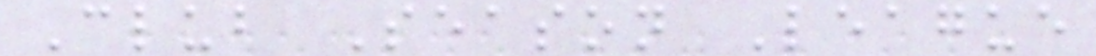Club Season League
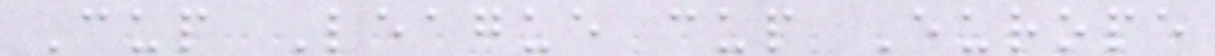Cup League cup Europe
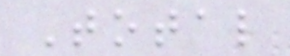Total
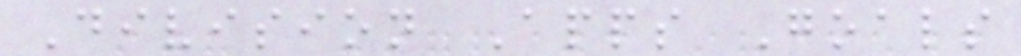Division Apps Goals
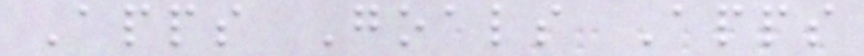Apps Goals Apps
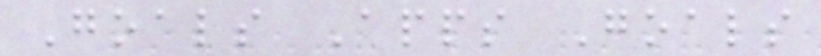Goals Apps Goals
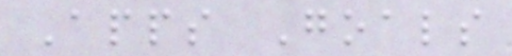Apps Goals
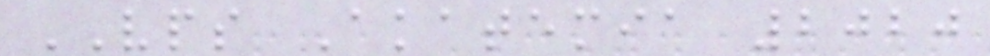VPS Akatemia 2020
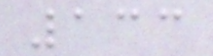133
